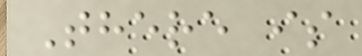There is
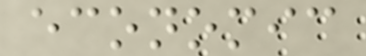economic
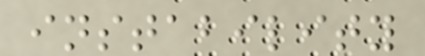instability
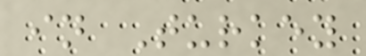in Turkey
